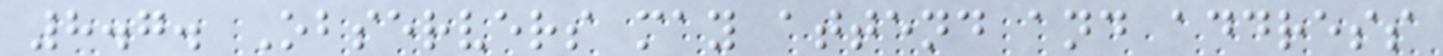8.7. Observers may attend and address
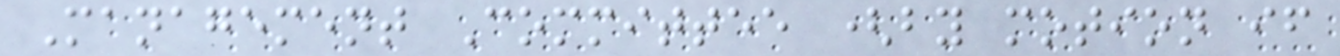Management Committee (by motion if
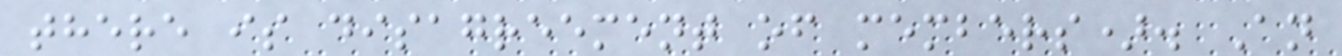there is disagreement of members). An
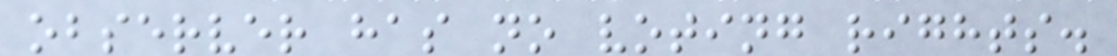observer has no voting rights.
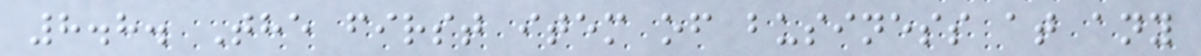8.8. The first item of business at any
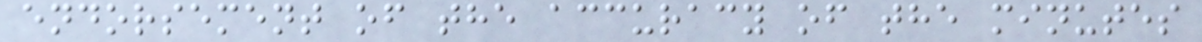endorsement of the accuracy of the minutes
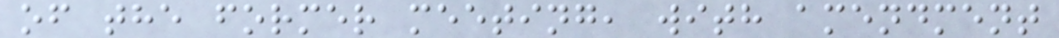of the former meeting, with amendment
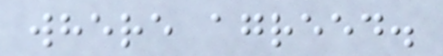where agreed.
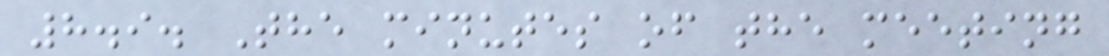8.9. The minutes of the meeting
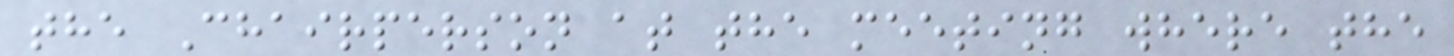the Chairperson at the meeting where the
